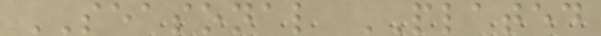SEASONAL PLATED
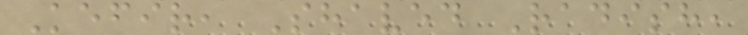Kefir, Shaved Radish,
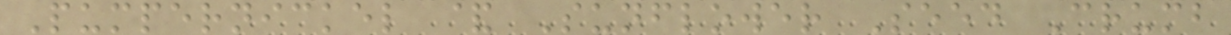Pumpernickel & Sunflower Seed Crumb
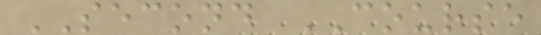SECOND COURSE
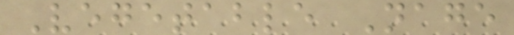Vegetable Nage
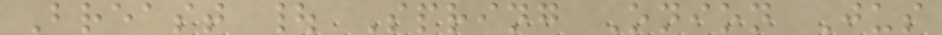Breast | Spring Onion Jus
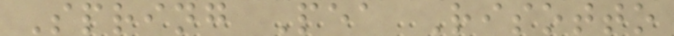Spring Pea Risotto
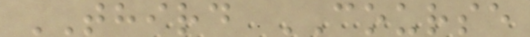THIRD COURSE
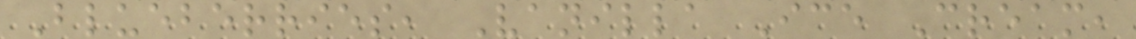Blueberries, Vanilla Ice Cream,
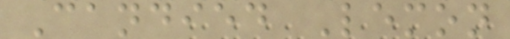Candied Lemon
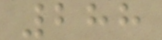288
